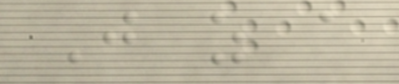Just as a
